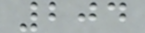204
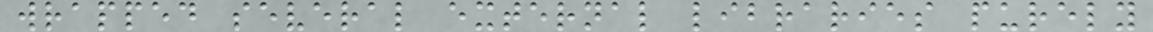wrapped several external libraries purely
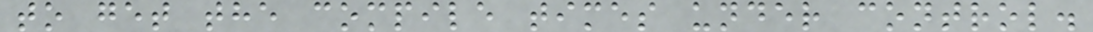to get the compile times under control.
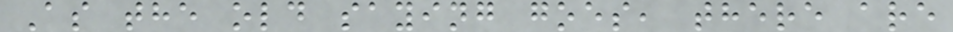As the old saying goes, there are
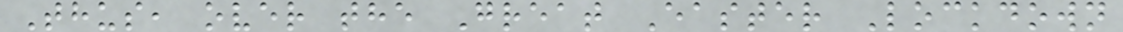Thus, over the Great Easter Lockdown
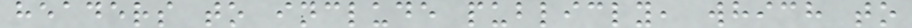headers to include publicly, which to
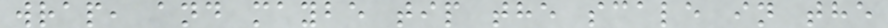wrap, and maybe tip the scale in the
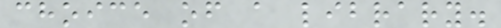choice of a library.
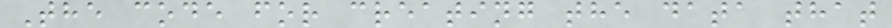The code for creating the data that
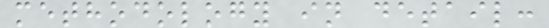methodology in detail:
